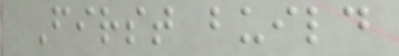First build
